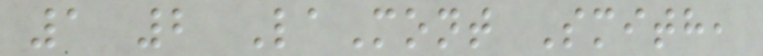1 2 LaMont Smith,
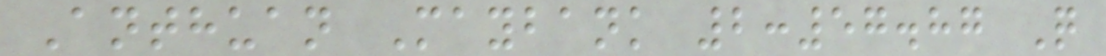Anthuan Maybank 2:57.87 Q
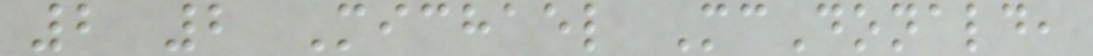2 2 Michael McDonald,
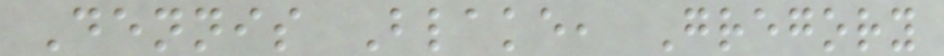Dennis Blake, Gregory
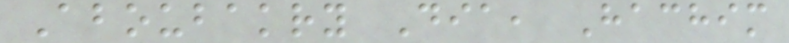Aboubakry Dia, Hachim
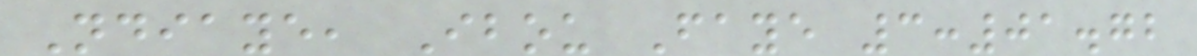Ndiaye, Ibou Faye 3:01.72
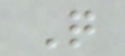Q
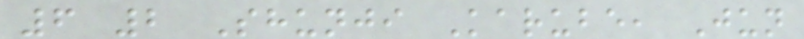6 2 Shunji Karube, Jun
